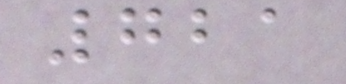721
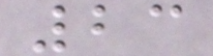23
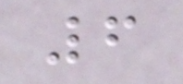6
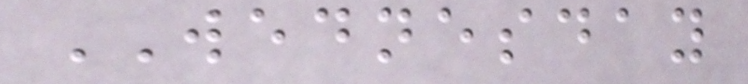WEDNESDAY
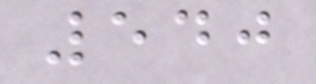540
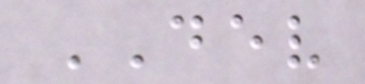DEV
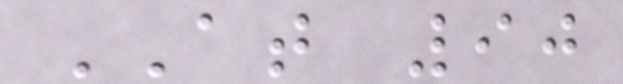AT 90
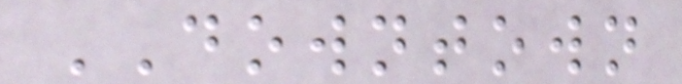DOWNTOWN
